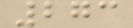273
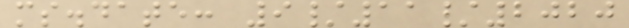ms.date: 9/11/2020
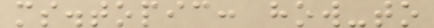ms.topic: how-to
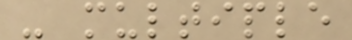- multiple
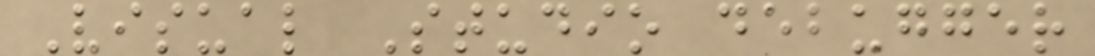Visual Studio debugger
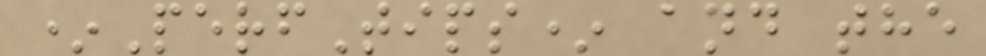*PerfTips* and the
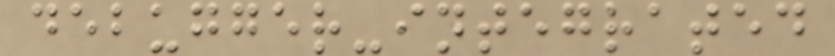debugger-integrated
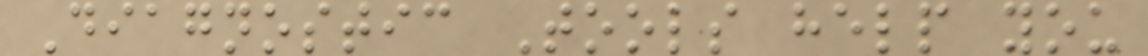Diagnostic Tools help you
